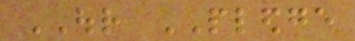OUR PLEDGE
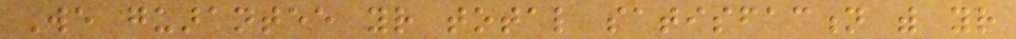We guarantee your total satisfaction with your
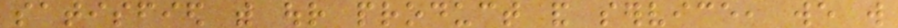satisfied with our product and service, we will
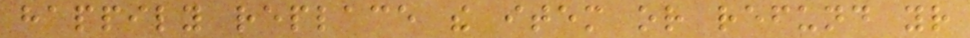happily replace the item or refund your
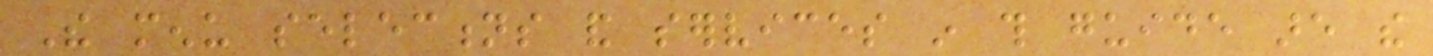The menu selections and services in this guide are the
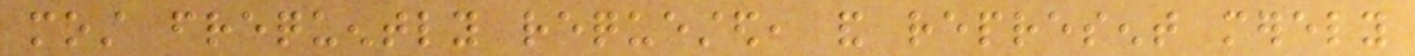most frequently requested, and represent merely
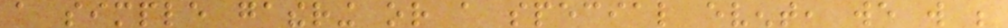a simple gathering or a special event, we will be
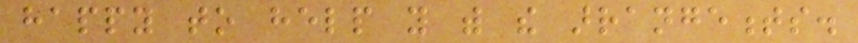happy to help you with the arrangements.
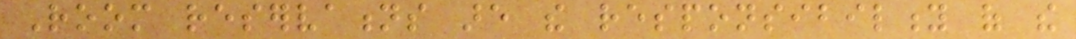Room reservations are the responsibility of the
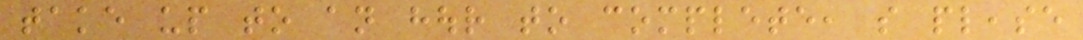take up to an hour to complete, so please
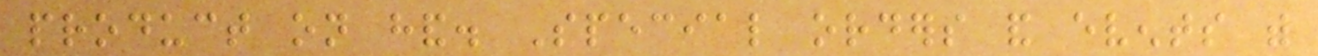product on hand. Special orders and events with
